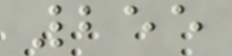255
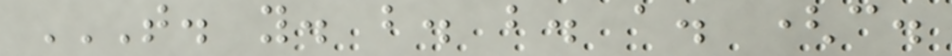T. Y. B. B. A. (C.
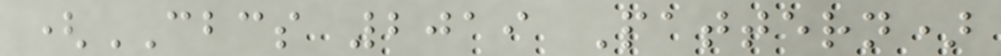(CBCS 2019 Pattern)
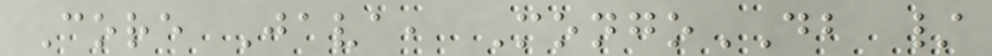Core Java, MongoDB /
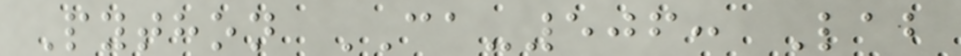Python CA-506: Lab
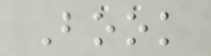Book
